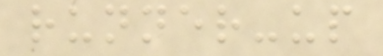runner-up
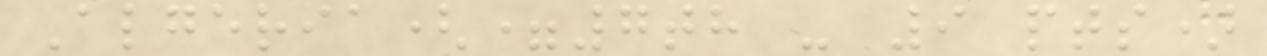Algeria(=7th - 9 pts)
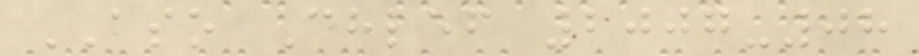ASO Chlef 2007-08
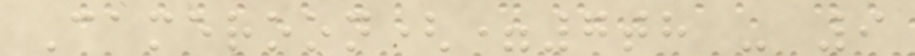Cameroon(=7th - 9
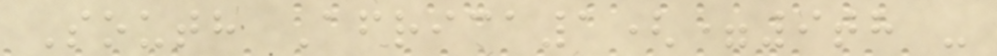South Africa1(=9th -
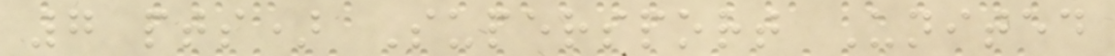7 pts) Supersport United
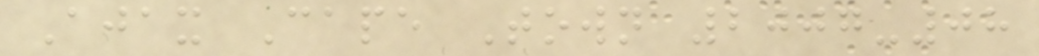Ajax Cape Town 2007-08
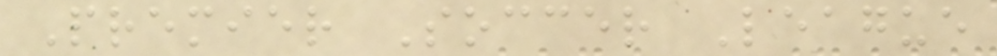Premier Soccer League
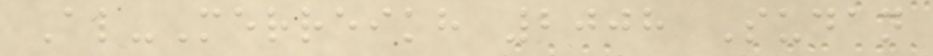Al-Merreikh 2008 Sudan
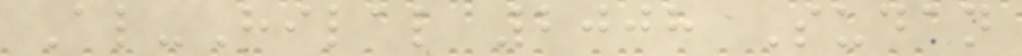Al-Hilal 2008 Sudan
